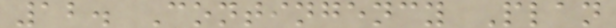12. Contingency Plan
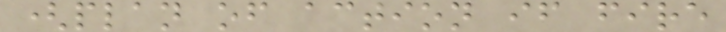(plan of action if fire
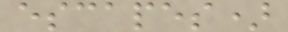escapes)
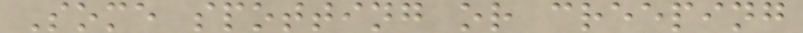Some spotting or creeping
